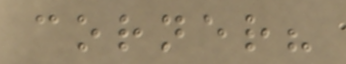corner?
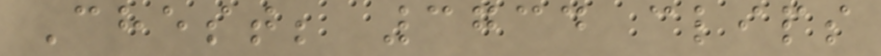Chest; 3734 clips
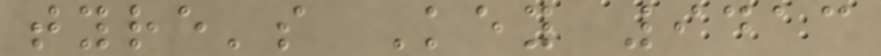tyre's Key 9413
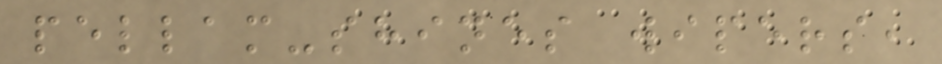pellam-shines wipers,
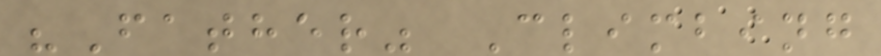"Father" Climbing
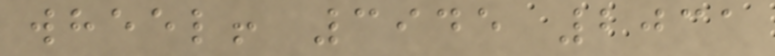wheel! 3945 2031
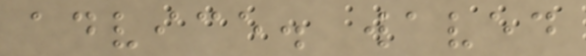advice. waved
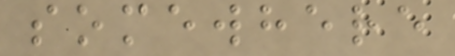somewhere
